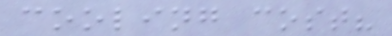cooling cost?
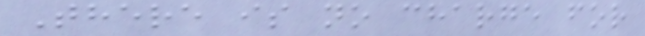There is no charge for
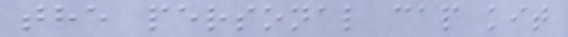the personal cap kit
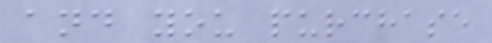and you purchase
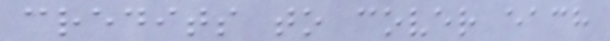credits to cover each
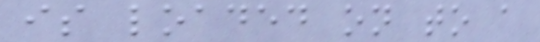is loaded on to a
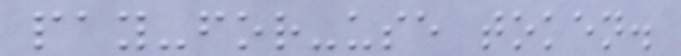pay-for-use token.
